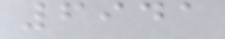6941
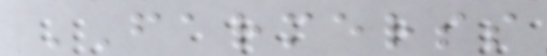FARMERSS
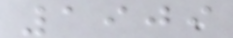1909
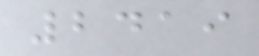2419
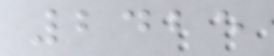2425
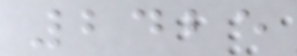2425
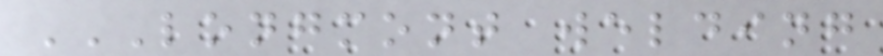LONGMONT WELDING
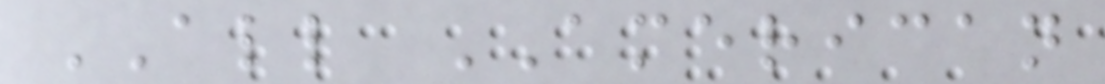ALL AMERICAN
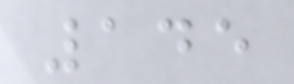145
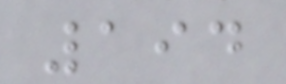194
